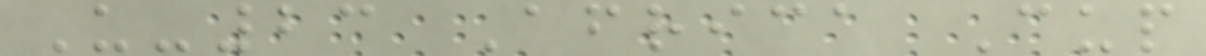U-23 Africa Cup
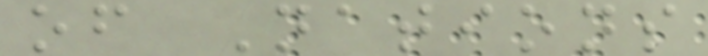of Nations
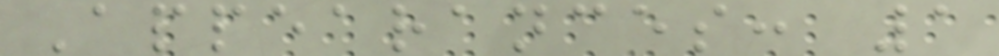Appearances: 1
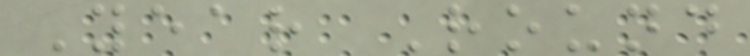Year Round
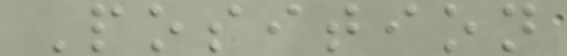Position
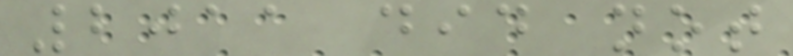2011 did not
